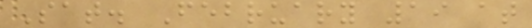Sat. February 19 at
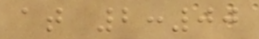at 2:00
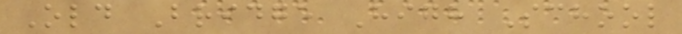Old Bridge High School
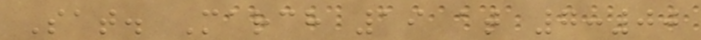Sat. March 19 at 7:00
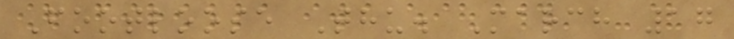Footloose Thu. March 17
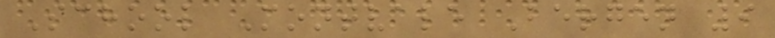School Montvale Bergen 9
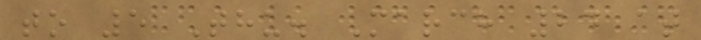to 5 Thu. March 24 at
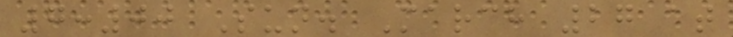7:00 Sun. March 27 at
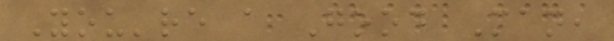You're a Good Man,
